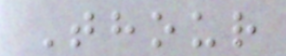Thour
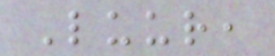Luur,
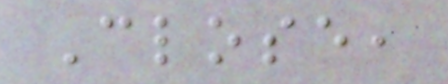Close,
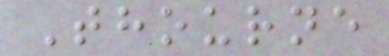Thourne
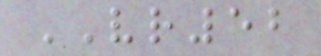VR52
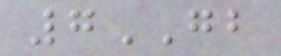7GB
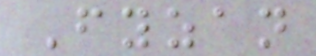Fyzan
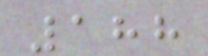188
